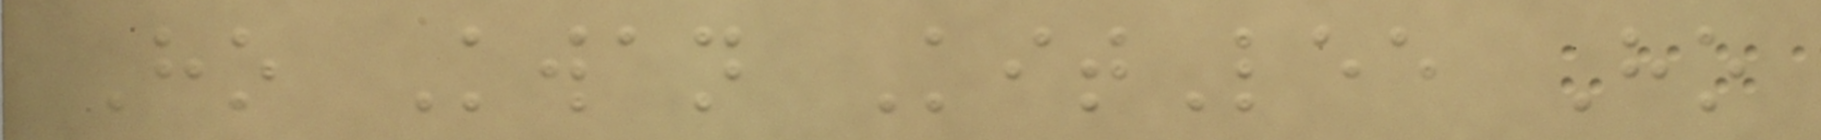Ho Kwan KitLee Ho
